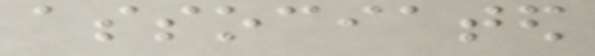associated
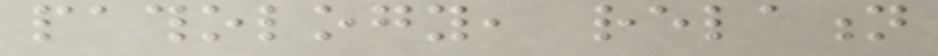pathology, relation
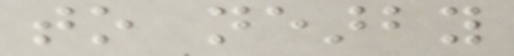to nearby
